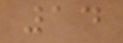14
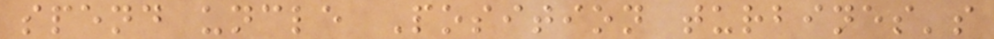spend uncle Position turbines's
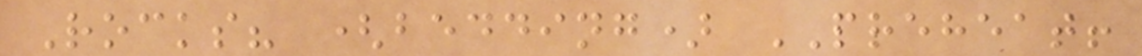Rocks? (bedding) PREHEAT!
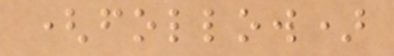(follow)
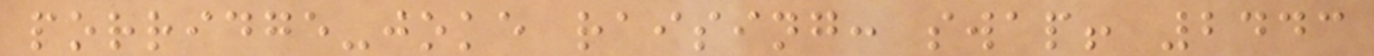porridge-joke raising: swap! 2443
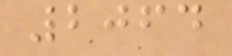2064
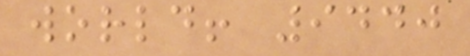world! 9440
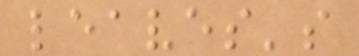leaves's
